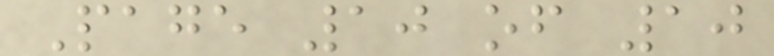Page 10 of 10
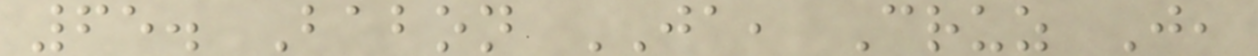65. Babon JA, Cruz J,
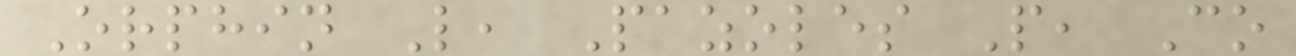Orphin L, Pazoles P, Co
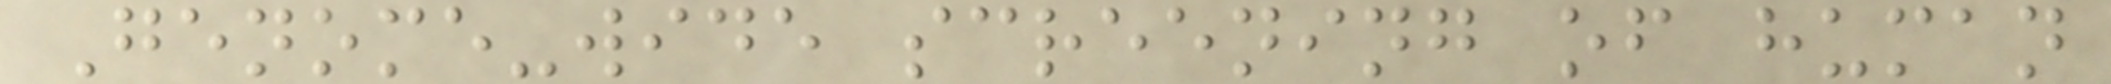Genome-wide screening of human
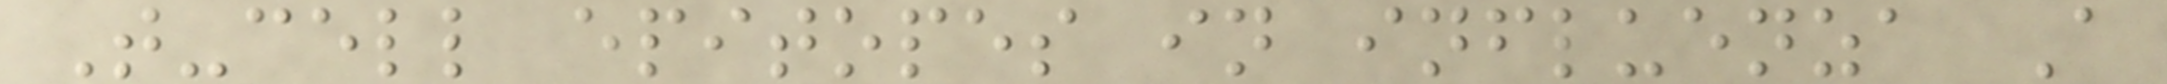T-cell epitopes in influenza A
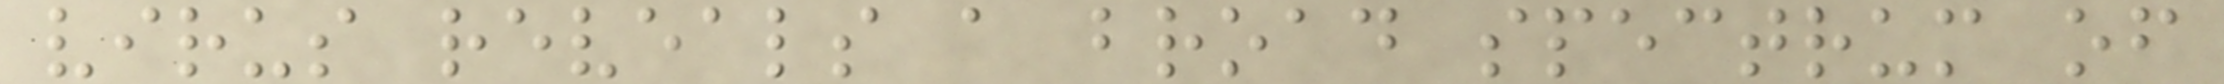virus reveals a broad spectrum of
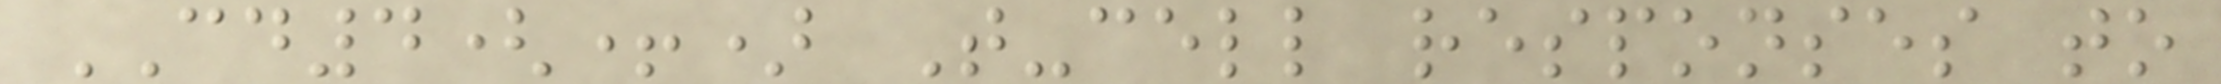CD4(+) T-cell responses to
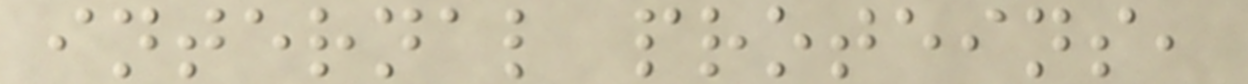internal proteins,
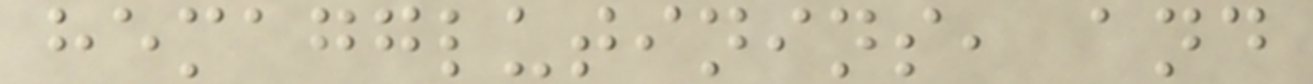hemagglutinins, and
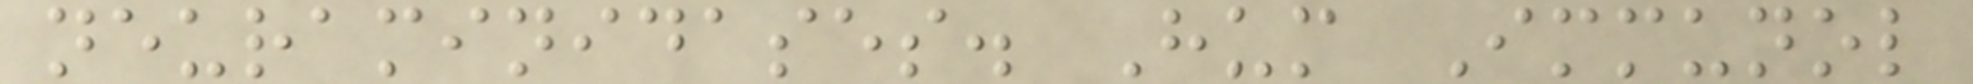neuraminidases. Hum Immunol
